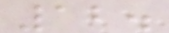12.
